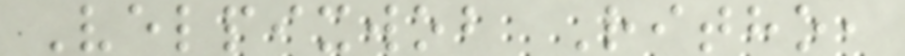Velpixwob Ritho,
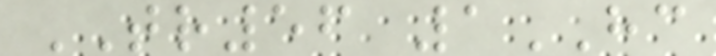TR56 1HC
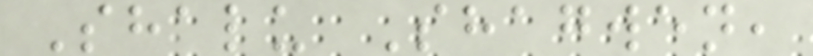Shalu Shagwen,
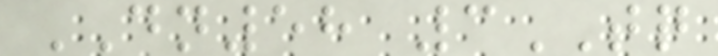DN58 3TQ
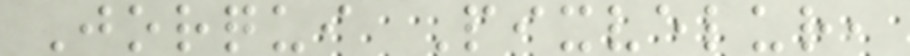Jorqui Pixvelur,
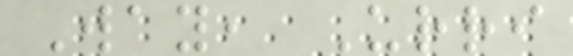Way, Urri
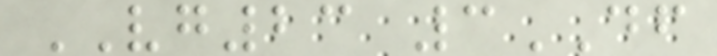VG23 3DF
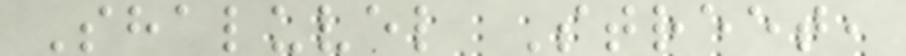Shaluvel Street,
